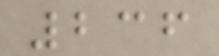236
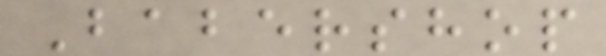Babershop
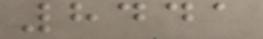8441
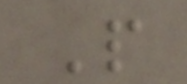P
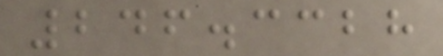246.3328
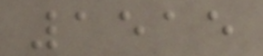1515
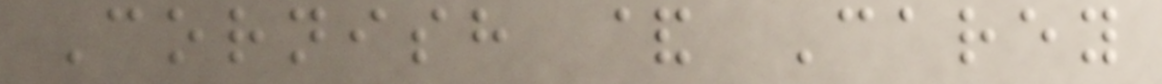Cornish & Carey
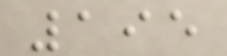195
